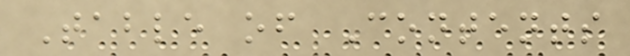Table of Contents
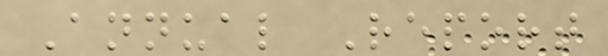Annual Report
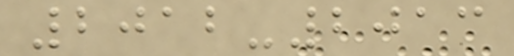2012-2013
